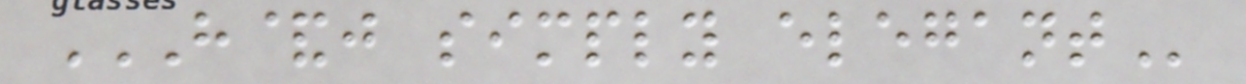H&J SIMPLY ELEGANT
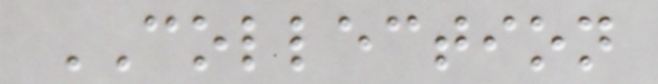COLLECTION
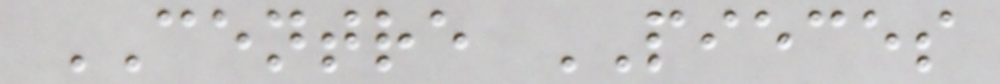CENTRE PIECES
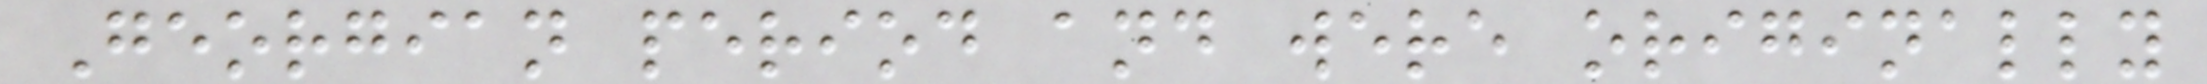Georgian period and were originally
